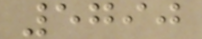5790
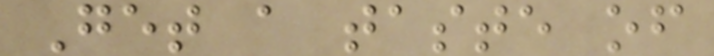Get a taste of
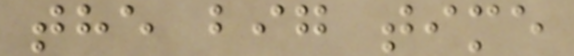the big time
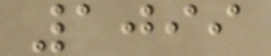1099
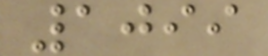1099
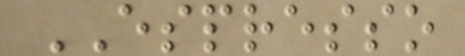ESPRESSO
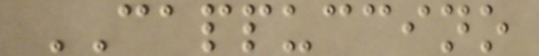CAPPUCCINO
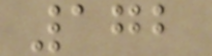172
